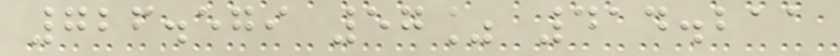726.579 57% 414.211
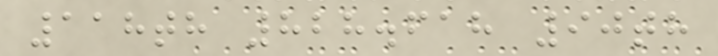118th 828.618 90th
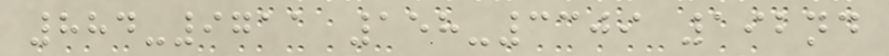884-9711 158-3309 192nd
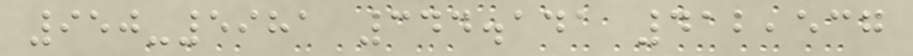950-5981 344.141 412,537
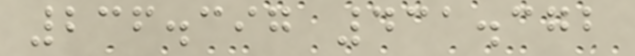236.397 431.372
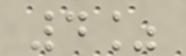4%
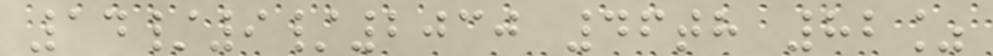14/9/2030 46th 82%
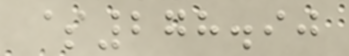$278.90
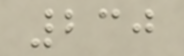230
